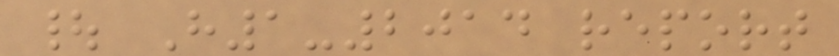| H1-2014 report
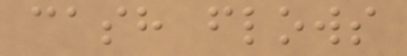cash flows
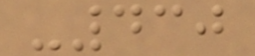-430
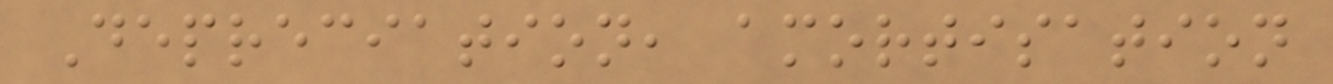Depreciation, amortisation
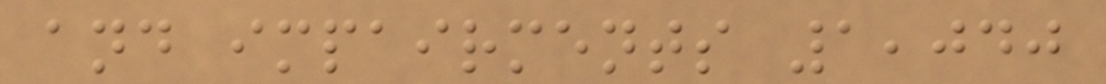and impairments 1,040
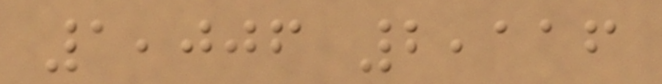1,006 2,116
